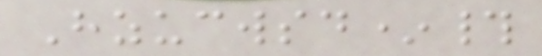Hzucwsd*#
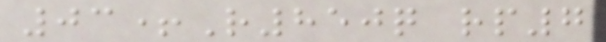03+R850q rp7
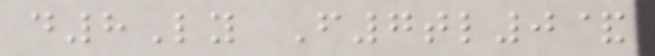d8Ly F7tl0&
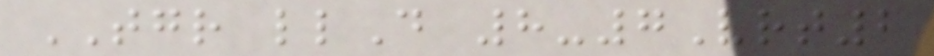TGR llD 8-7Vrt2
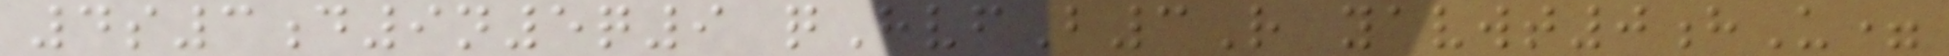4s3d9n5q9 qHvfB3R yavwt0hU=
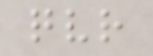qvr
